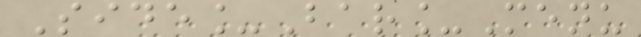Side_Bar_Menu
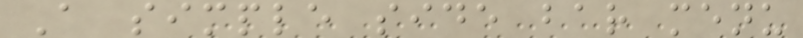A simple side bar menu
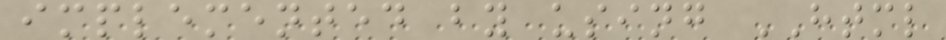implemented by using HTML
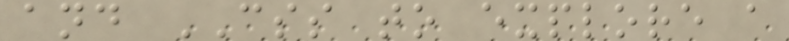and CSS to explore a
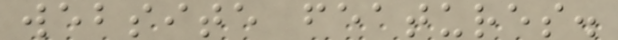website features.
